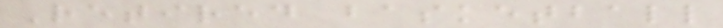Retired basketball
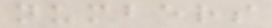numbers
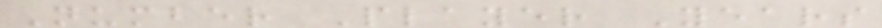Number Player Years
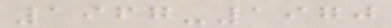1967-1970
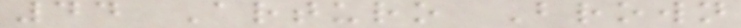44 Arturo Brown
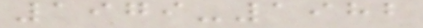1979-1982
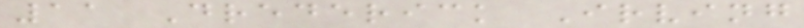11 Drederick Irving
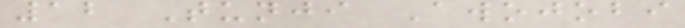12 Tunji Awojobi
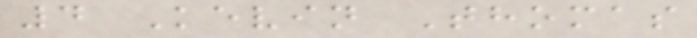4 Kevin Thomas
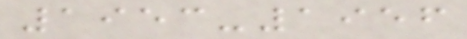1953-1956
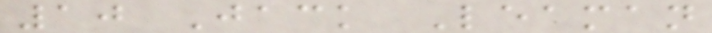10 Jack Leaman
